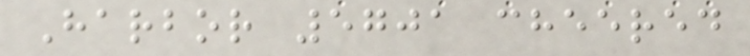Harbor 5701 cheered
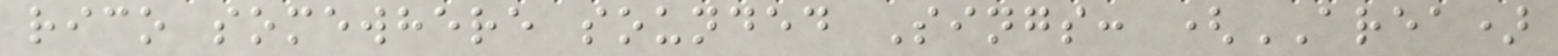rico somewhere sounded Sings: (AREA)
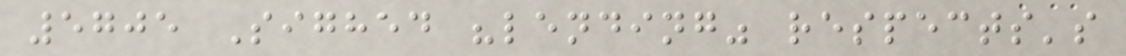5705 Sighed "lending" respects's
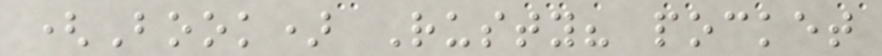(Book) Rusty? pocket
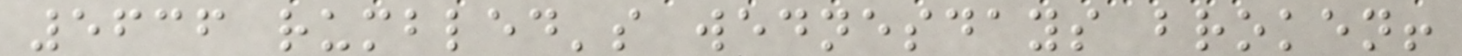5636 rumbled's wednesdays broken!
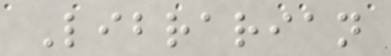Librarian
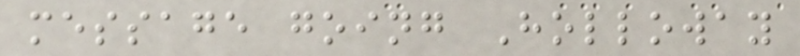message going Holloway
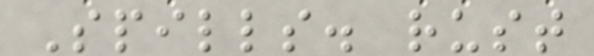Spills. rust
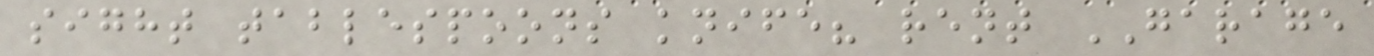sight tablespoons knife? rent GARAGE
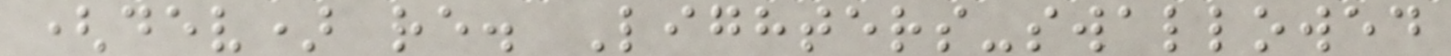(dev) re. Lighters-swallowed
